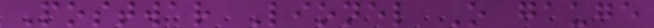Postwar Lionel O gauge
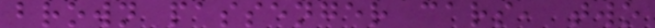brown passenger cars, two
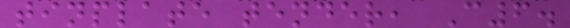tinplate tender, C6.
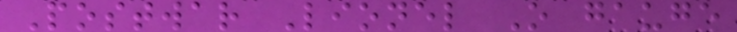Postwar Lionel O gauge
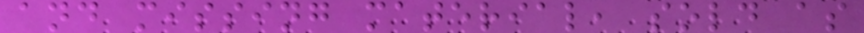and missing material, sold as
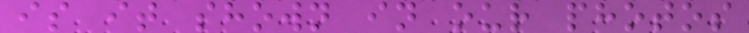is it shown in our photos
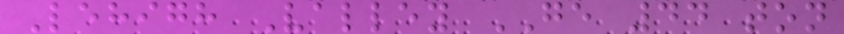Lehigh Valley GE 44 ton
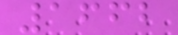1662
